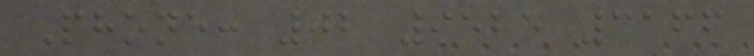Phone: 02 9525 3166
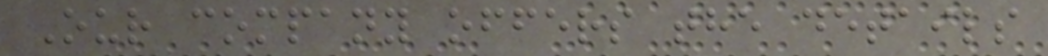Our company offers the details
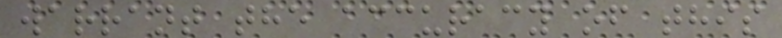warrant the accuracy of this
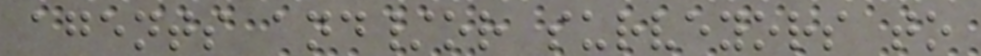agents and/or surveyors to
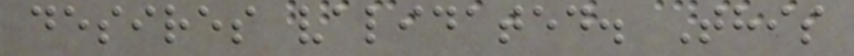desires validated. This
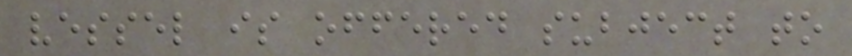vessel is offered subject to
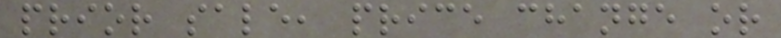prior sale, price change or
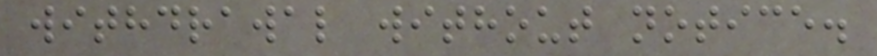withdrawal without notice.
